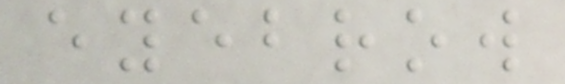eyebrow
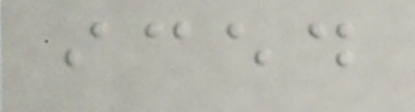iced
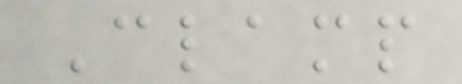Clamp
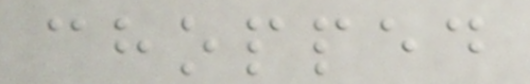chopped
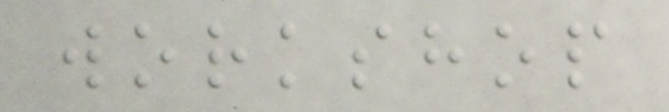workshop
